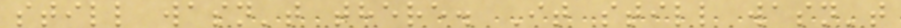still wasn't there. It still wasn't
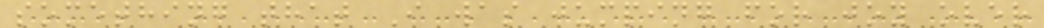something that I was jumping for joy over
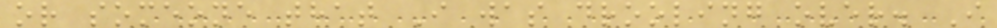or someone that I was drooling over. I
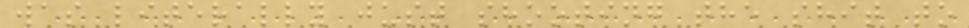was literally just shooting the shit to
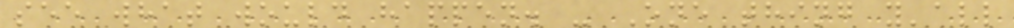see what would happen. - One thing y'all
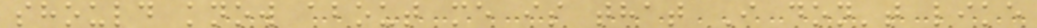should know about me is that I don't like
